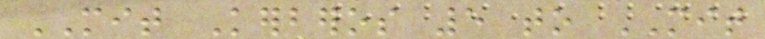MIT Kerberos 5 to MIT
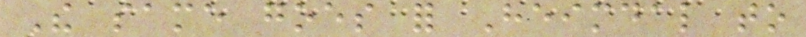The same goes for Heimdal to
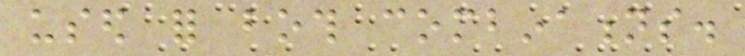used for both combinations.
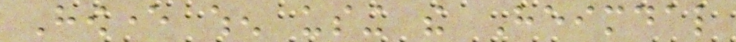However when using the Heimdal
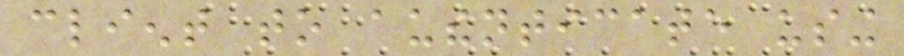client to authenticate using
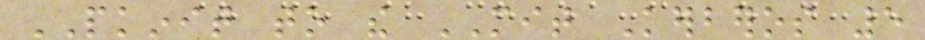PKINIT to the MIT Kerberos 5
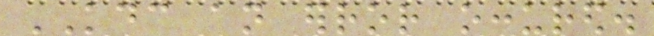KDC an error occured.
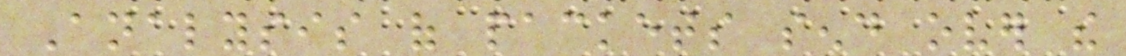Analysis of packets send over the
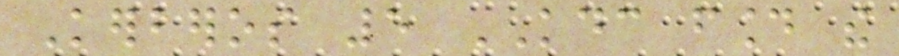Kerberos 5 KDC found the
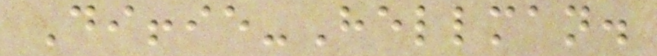Diffie-Hellman.
